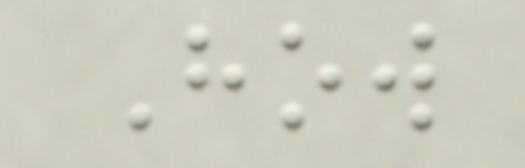How
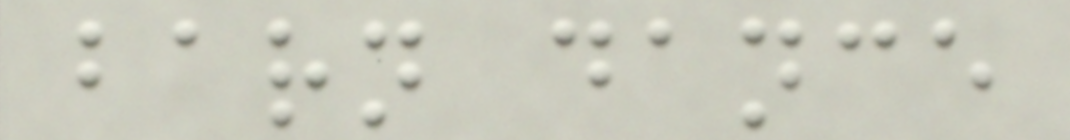barn dance
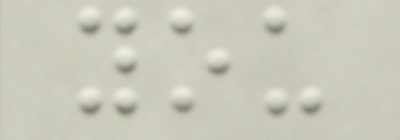you
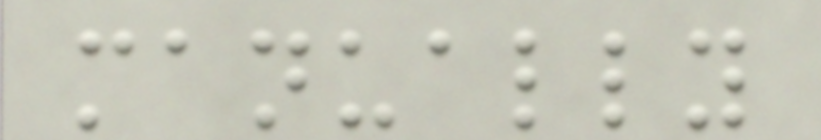manually
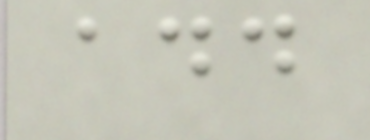add
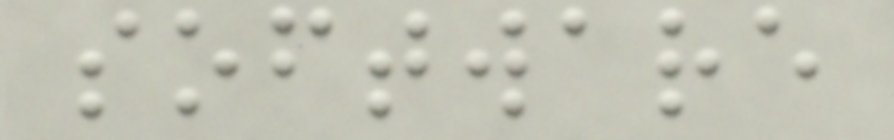software
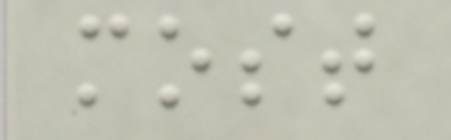most
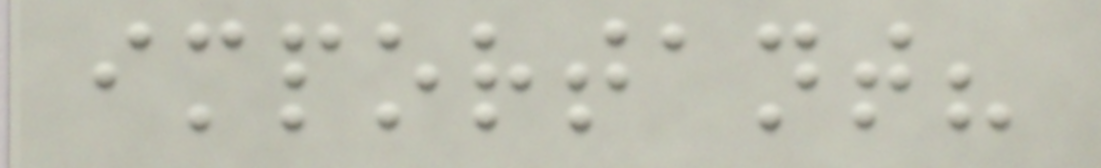important?
